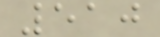510
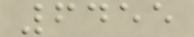6455
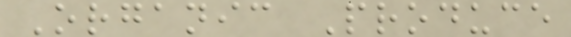Organic Produce
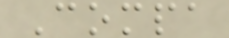Compa
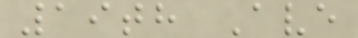19th Ave
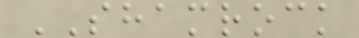SHAMROCK
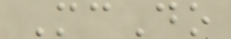McDo
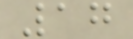17
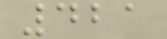421
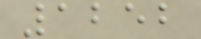1252
